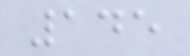145
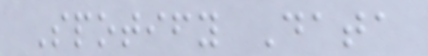Spotify Data
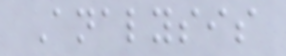Analysis
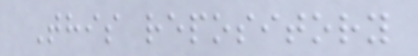This repository
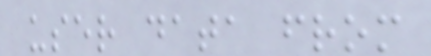user data from
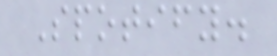Spotify.
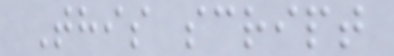This script
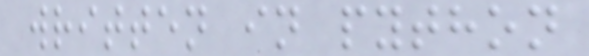written in python
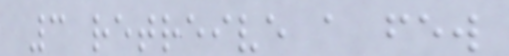3 retreive a few
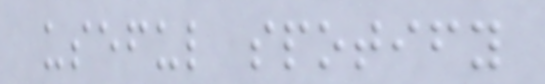useful spotify
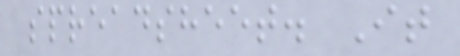spreadsheet. It
